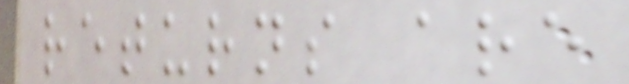returns are
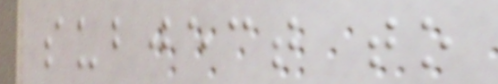subject to
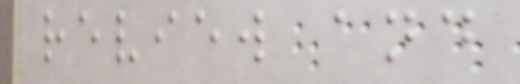review and
